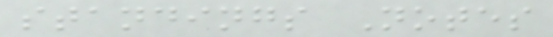standings Notes
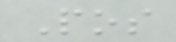Pos
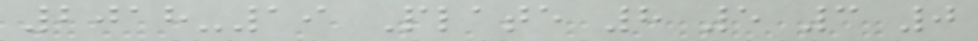2018-19 Plate 8 5 3 0
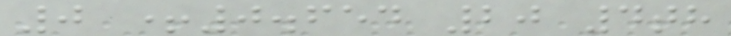0 +0.654 20 4th
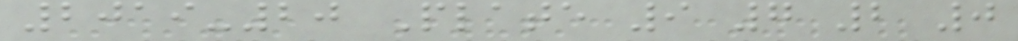2019-20 Plate 9 7 2 0
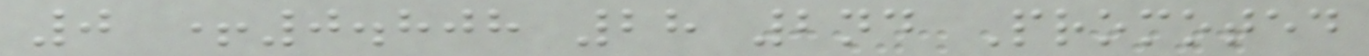0 +0.808 28 2nd Promoted
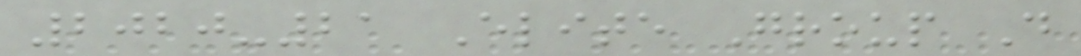2020-21 Elite Group D
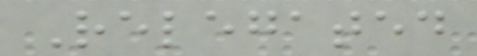Relegated
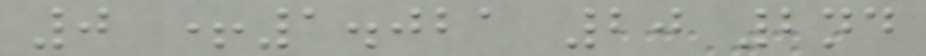0 +1.021 20 2nd
